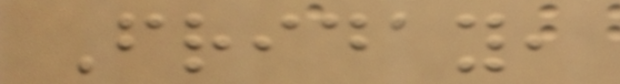Friday,
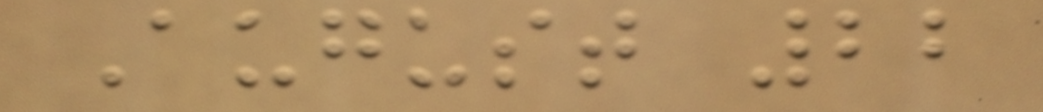August 22
